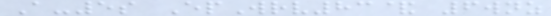A-5s EpWrv83& 6wnz
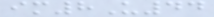im8U44
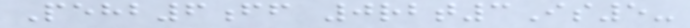Pehb6ff 0rbt3Is5-
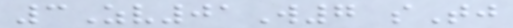3Zv01W7 sTj
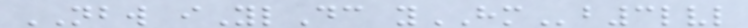NBW iYlDc yHMb3lvl
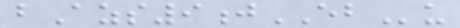bAzs9jEBu
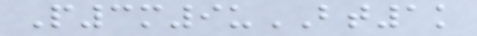P3m9uBT1k
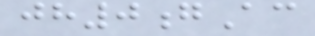jh0gAc
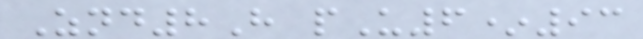Znd8H pU6*93
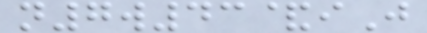n7w43&iJ
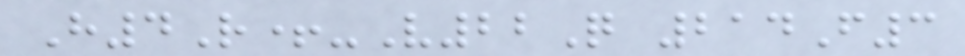H4R+-V22Q 214F3
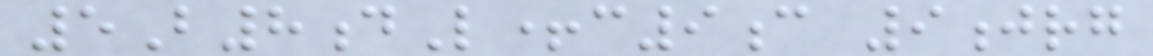5B8dL+c9c 9jrg
